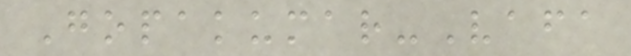Gopakumar-Vafa
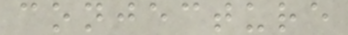conjecture
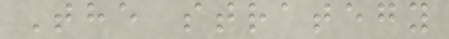The strategy
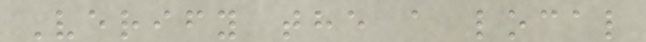Verify the a local
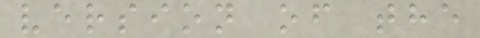version of the
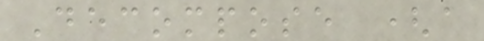Decompose (a
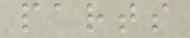parts
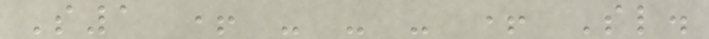S1 + - - - + Sl.
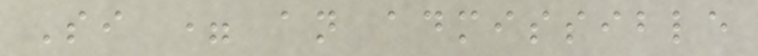Si = an admissible
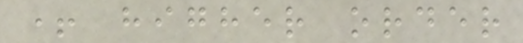+ higher order
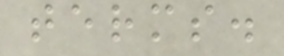terms.
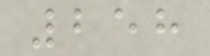258
